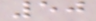50
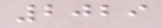2029
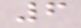6
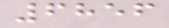6856
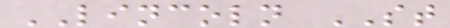LINCOLN ST
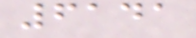6141
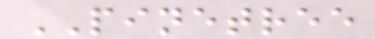PINETREE
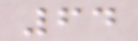64
